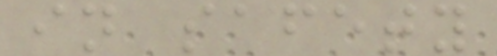in safety
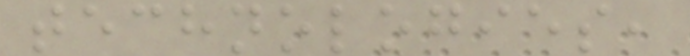technologies,
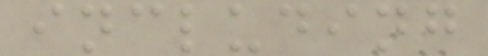including
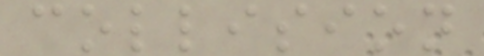collision
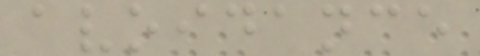avoidance
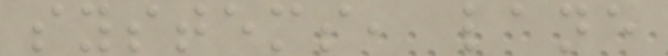systems, lane
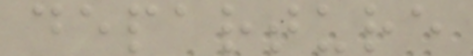departure
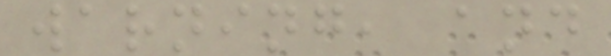warning, and
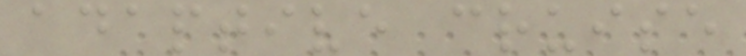adaptive cruise
